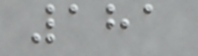181
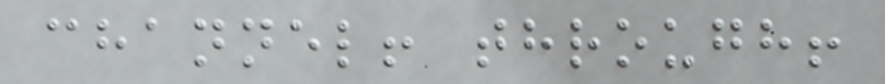channel! through!
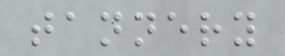tannery
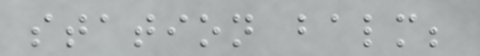station balm;
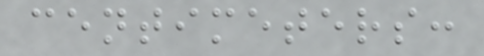centimeters:
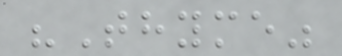"Thyme"
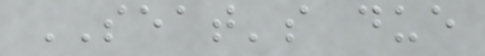SEAT's due
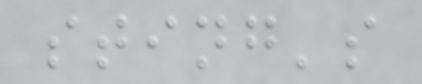sting's
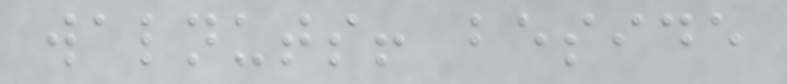walnuts! beside
